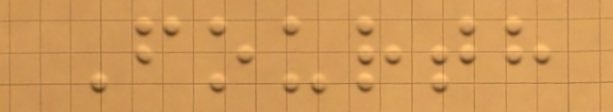Fourth
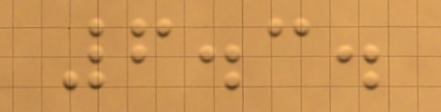6.3.
